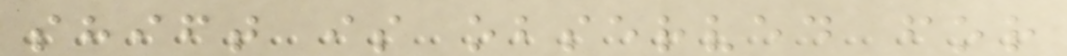shift is observed for
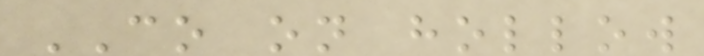CO on hollow
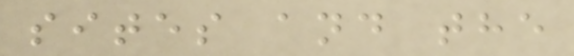sites and the
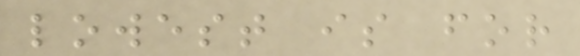lowest is for
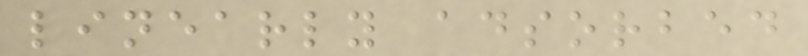linearly adsorbed
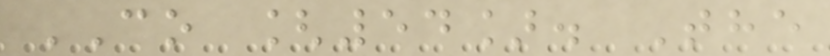CO [54]. The
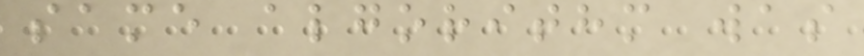same algorithm was
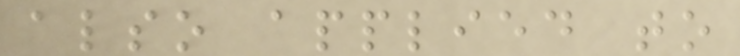also applied to
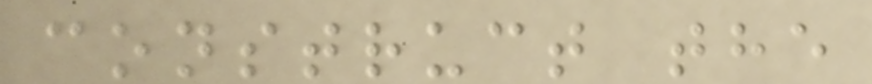construct the
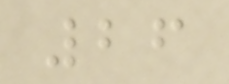26
